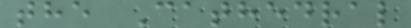the Cathedral
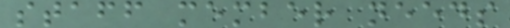staff member needs
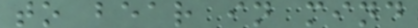to bear in mind
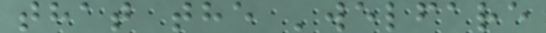that the 'welfare
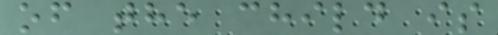of the child is
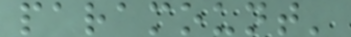paramount'
